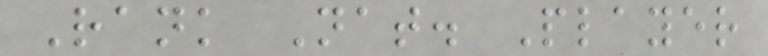Rank Nat. Player
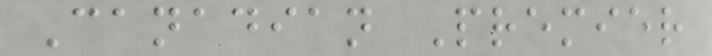Canadian Premier
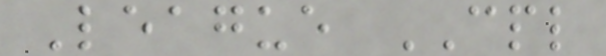League CPL
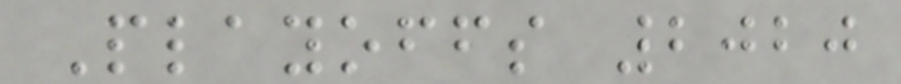Playoffs 2020
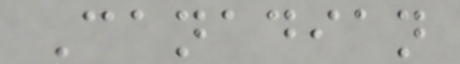Canadian
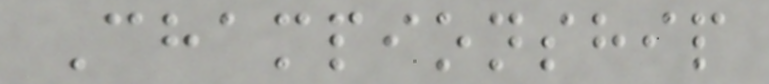Championship
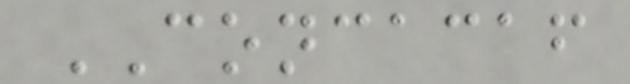CONCACAF
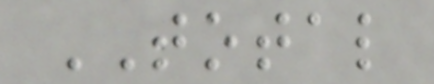TOTAL
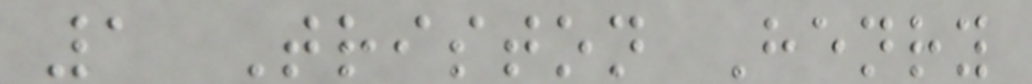1 Triston Henry
